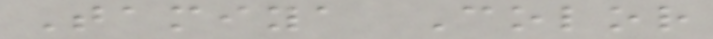Tamiya Color
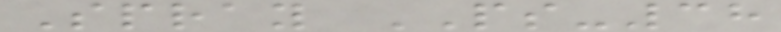Spray PS-38
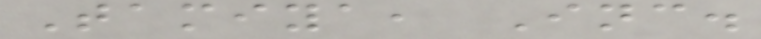Tamiya, Inc.
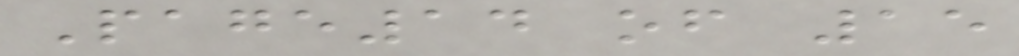Page14 of 15
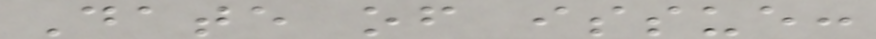Date of issue:
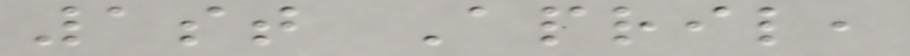1st April,
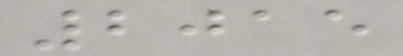2015
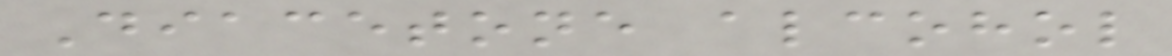Diacetone alcohol
